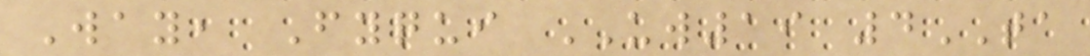Way, Fyqui UW19 4TA
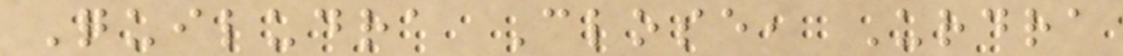Quiludra Close, Urdra
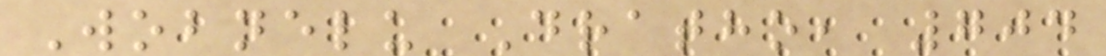Wobnelu Dratho, 704
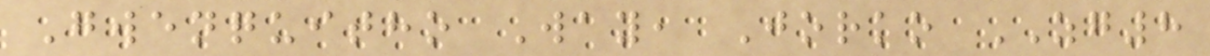Gwenquitho Way, Jorko ZG8
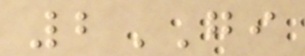2GI
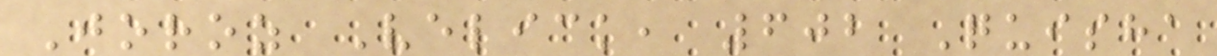Joroz Velick, 602 Quisha
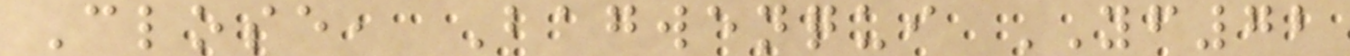Close, Bagwenqui YF72
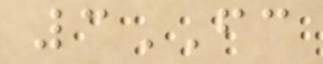3FC
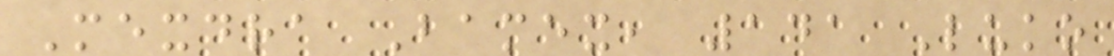Mexdra Bamex, 141 Luko
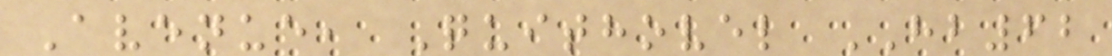Avenue, Quithovel HB62
